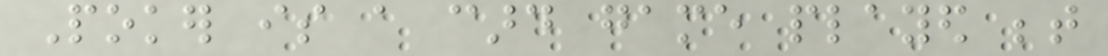Poker is a card game played between
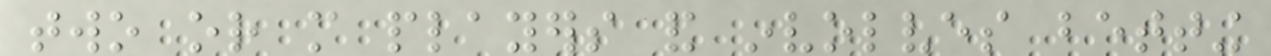two or more players and involves betting
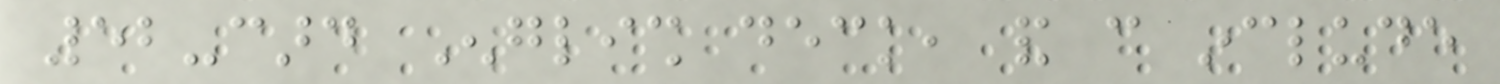52-card English deck, and can include
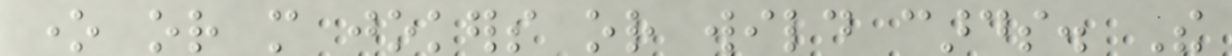one or more jokers or wild cards. The
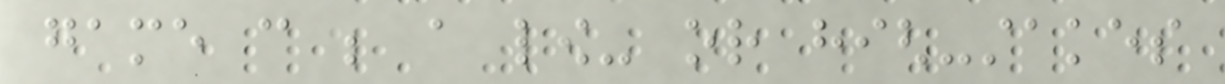game can be a low- or high-stakes
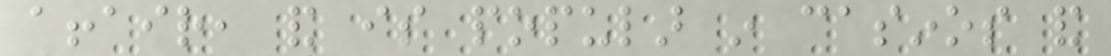affair, and is popular in casinos and
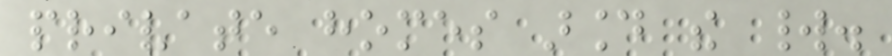private homes around the world.
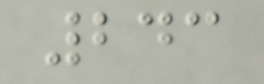243
